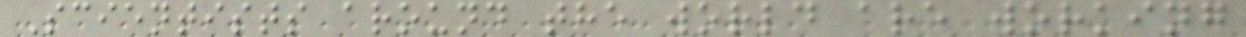Scientists around the world are working
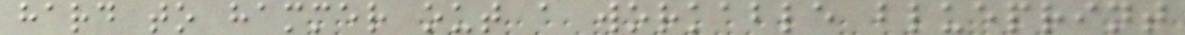hard to hammer out a workable blueprint
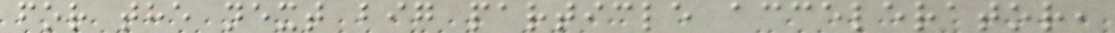for the next big particle accelerator,
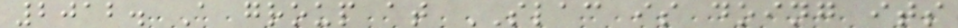2012. A group at SLAC is doing its
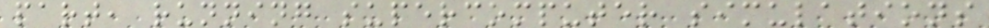part, running supercomputer simulations
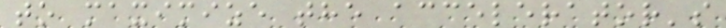to maximize the accelerator's
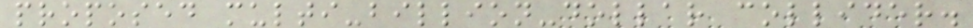proposed multi-billion-dollar collider.
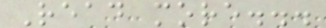Read more...
